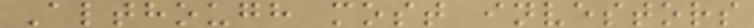Although most investors
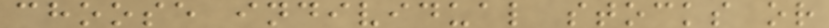choose individual stocks or
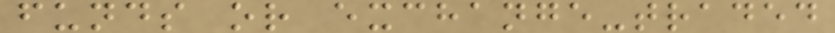funds or exchange-traded
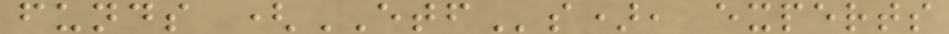funds (ETFs), experts
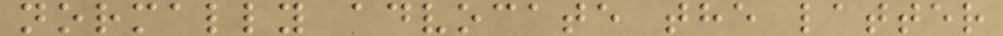normally advocate the latter
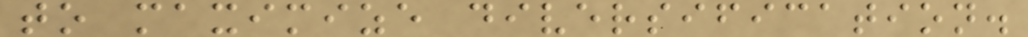to maximize diversification.
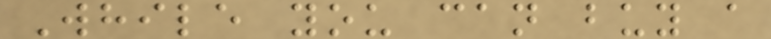While you can buy a
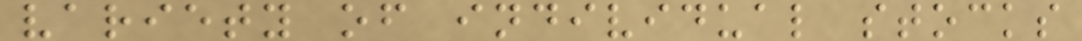variety of individual stocks
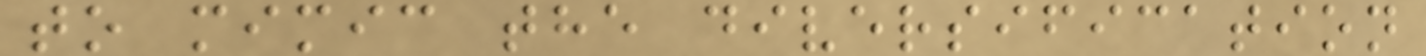to mimic the diversification
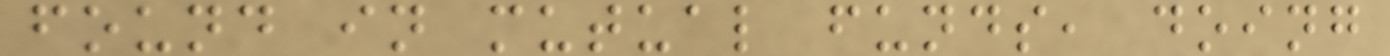found in mutual funds, doing
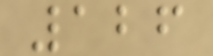126
